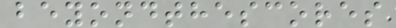beyondthescores
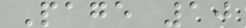Page 10
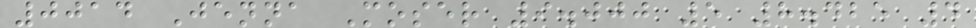0014 Jenna Moser 9.000 5 8.425 4
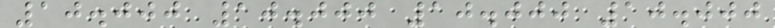10.000 10.000 10.000 10.000
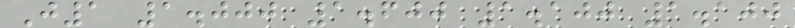J1 1.000 1.600 1.100 1.100
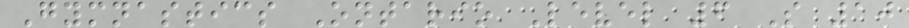Gymnastics Ontario Level 6 S 10
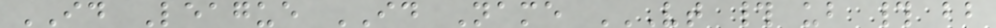ID League ID Name VT # UB # BB
